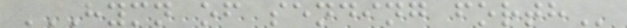HYMN OF SENDING FORTH
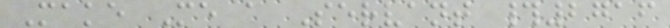Make Me a Servant #2716
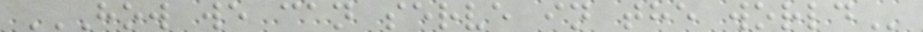HOW WE CAN SERVE IN THE WORLD
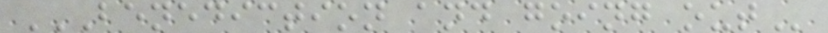BENEDICTION AND GOING OUT
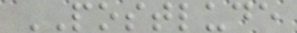POSTLUDE
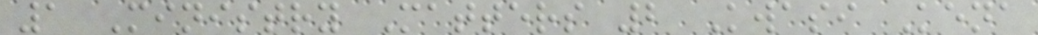1 Ministry Matters 2 Kwasi Kena
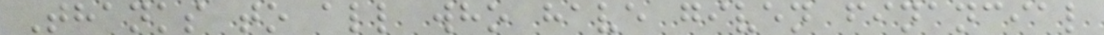Thanks to all who have given financial
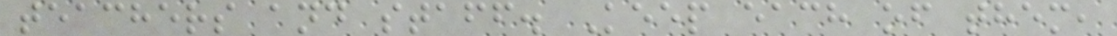teachers and staff. Keep each of them,
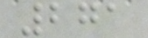271
